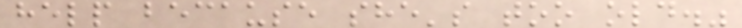help because she's too old."
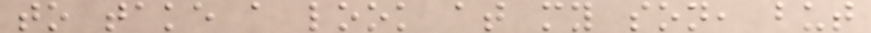to take a look at my son, but
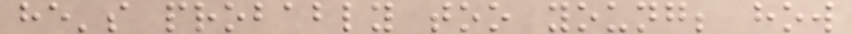he's probably too young; how
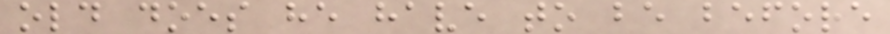old does he have to be before
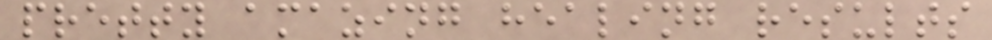pretty amazing healing results
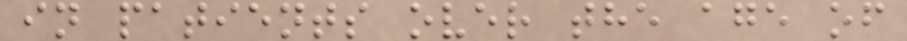in patients over the age of
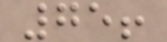75!
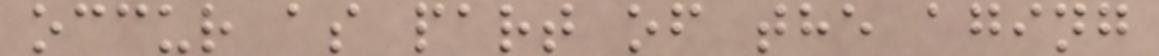occur as part of the aging
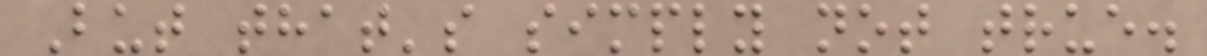But that's simply not true.
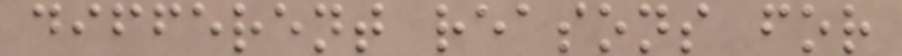different reasons for
